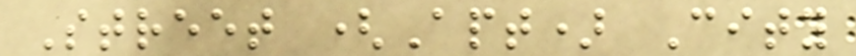Street (Apt) City
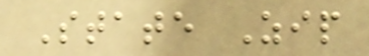State Zip
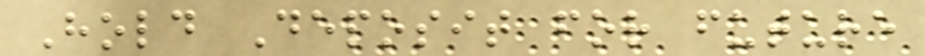Hold Deposit for future
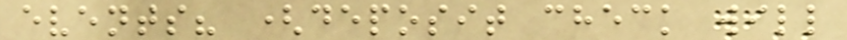events? (deposit check will
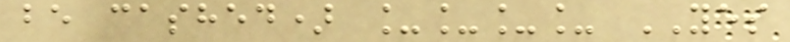be cashed) ____ YES
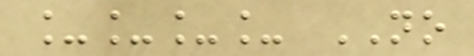____ NO
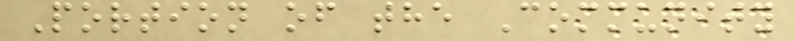Portion of the Community
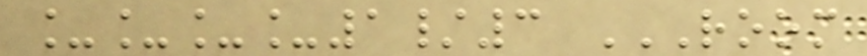____1/3 ROOM
